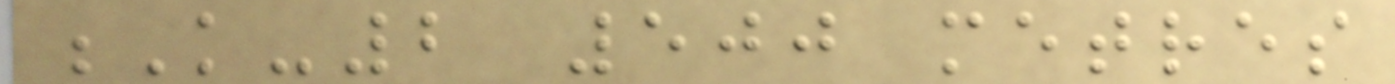K-2 500 metres
